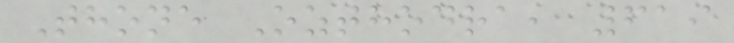Thone Ozthodra, 619
